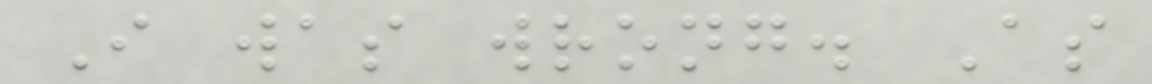I was wrong. As
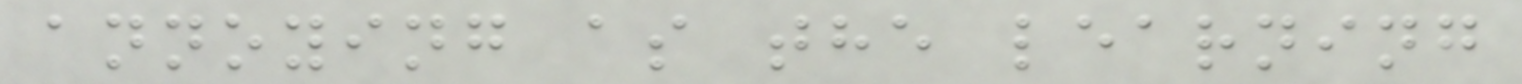annoying as the learning
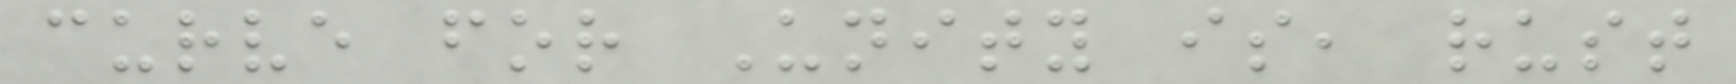curve for Unity is, rust
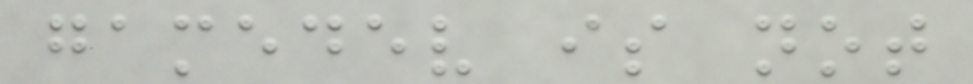gamedev is not
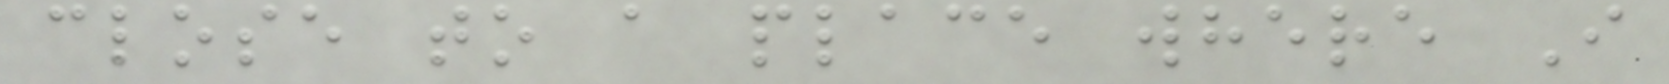close to a place where I
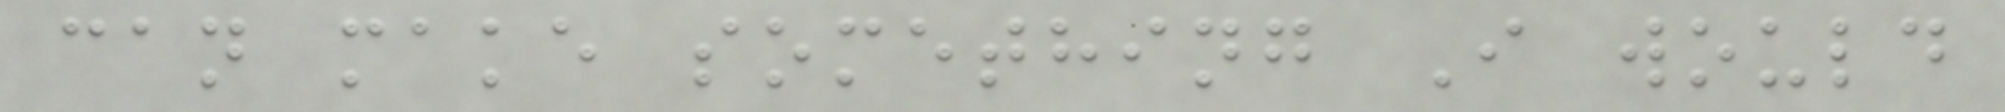can make something I would
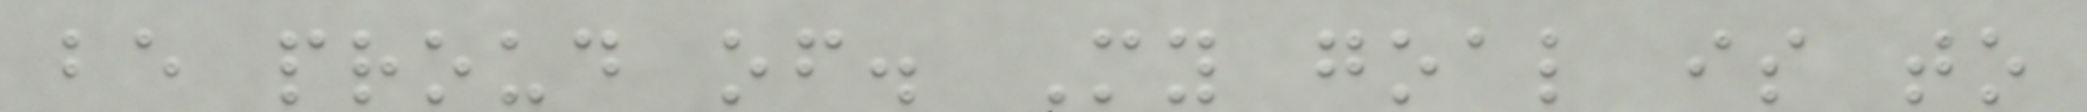be proud of. My goal is to
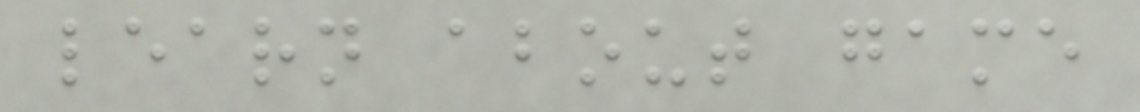learn about game
